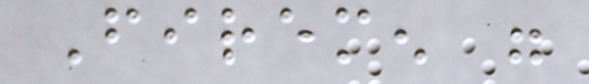Firemen were
